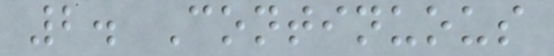2. Continuous
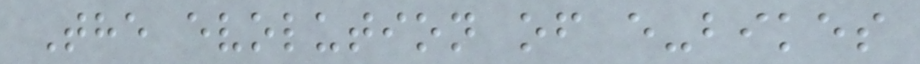The evolution of e-bikes
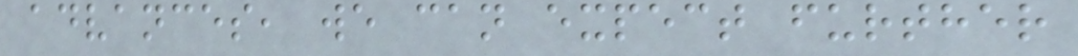advances, we can expect further
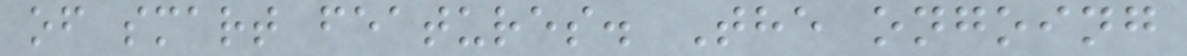of smart features. The ongoing
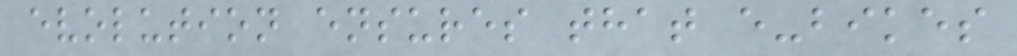evolution ensures that e-bikes
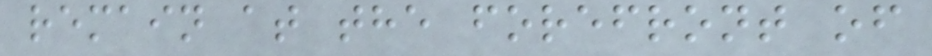remain at the forefront of
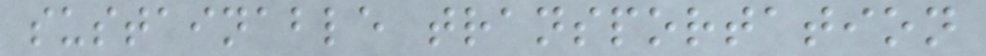sustainable transportation
